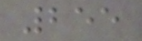255
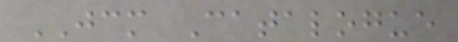JCM Catalogue
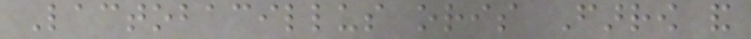Lactobacillus oris Farrow and
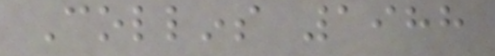Collins 1988
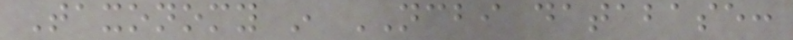Taxonomy in NCBI database:
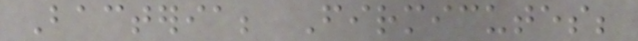Bacteria; Firmicutes;
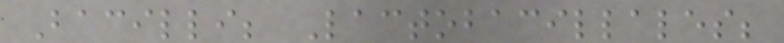Bacilli; Lactobacillales;
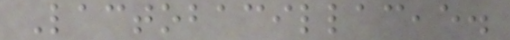Lactobacillaceae.
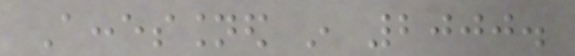Accessioned in 2000.
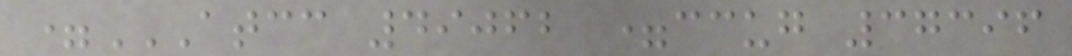=ATCC 49062 =CCUG 37396
